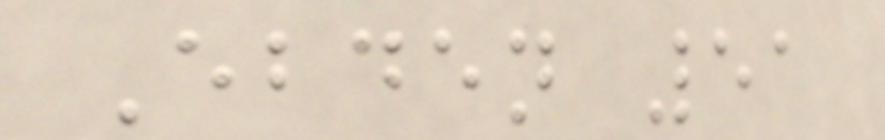Ebden 51
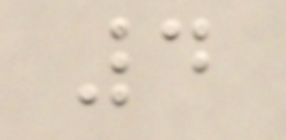4
